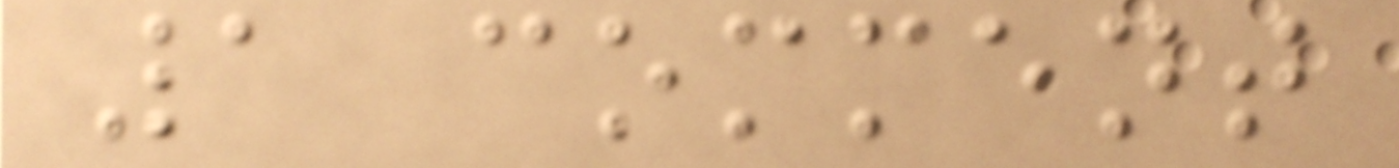1 comment
